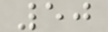50
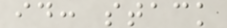id: stack
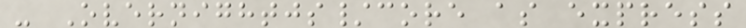- Overnightjs/core as express
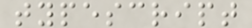typescript
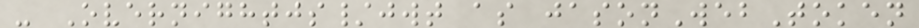- Overnightjs/jwt as jasonWebToken
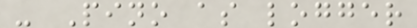- Pino as logger
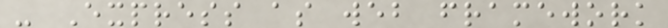- Express as web framework
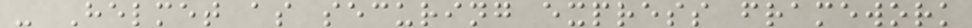- Helmet as securing express framework
